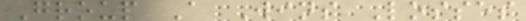Group A Wins Losses
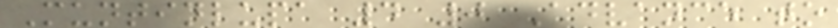Muntinlupa 4 0 Advance to
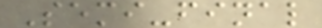Semi-final
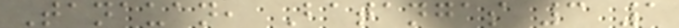Tanauan, Batangas 3 1
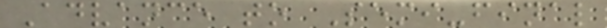Advance to Semi-final
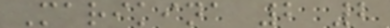Marikina 2 2
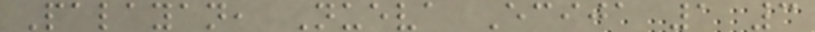Palayan, Nueva Ecija 1 3
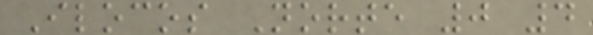Ilocos Norte 0 4
